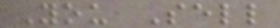You Sell
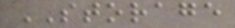STORAGE
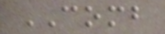COMB
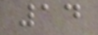14
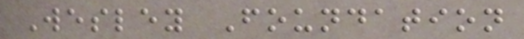Wesley Foundation
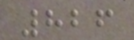826
